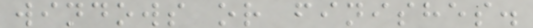windows or finishes.
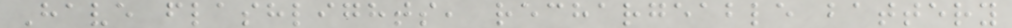Have flashlights, rechargeable battery
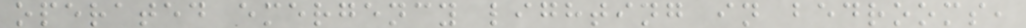operated emergency lighting in bedrooms,
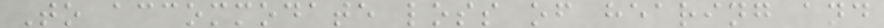To accommodate loss of hearing and
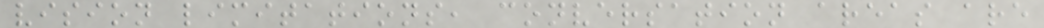vision limitations, conversation areas are
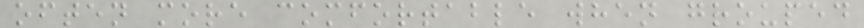often more comfortable when grouped
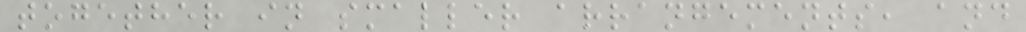together in smaller arrangements, and
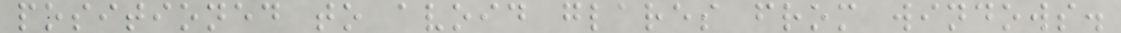positioned to avoid glares from windows.
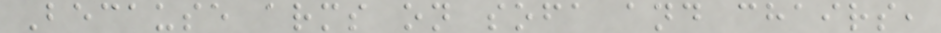Because arms on sofa and chairs,
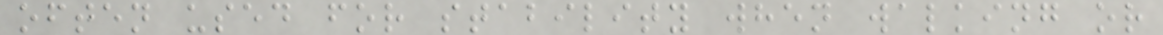often used for stability when walking or
